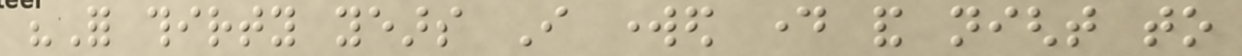"For thirty years I worked day and night to
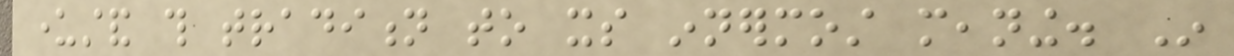understand this tradition to its innermost meaning. In
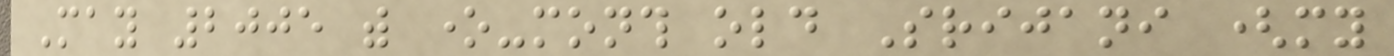May 2005 with one-month old Srijani (my
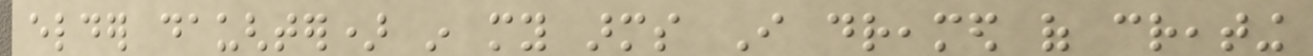elder daughter) in my arms I dreamed of creating
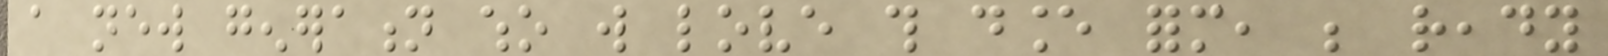a new generation who will love this dance form, be ready
